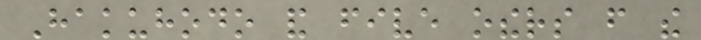Hakuhodo and five others from the
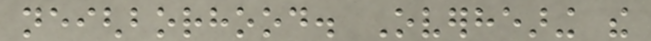neighborhood. Overhearing the
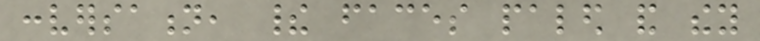conversation, their faces paled and they
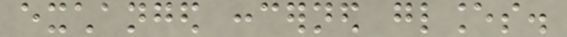exchanged concerned glances.
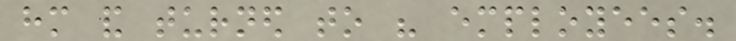him and turned to his employees.
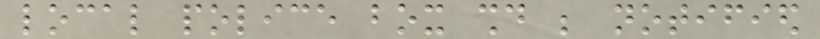local police box should be notified
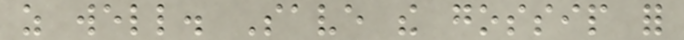as well. Save the gossip for
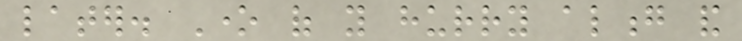later. One of you hurry along and
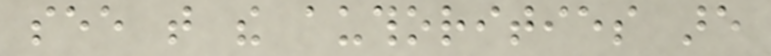see that the authorities are
